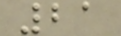21
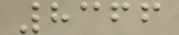8366
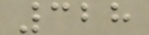328
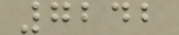7242
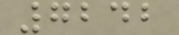7242
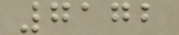7172
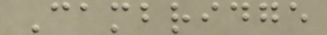Cambridge
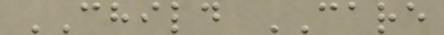CHILD CARE
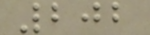202
